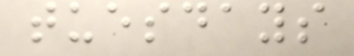tuesdays
